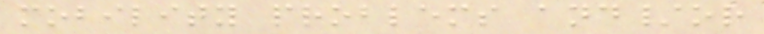mobility problems and/or
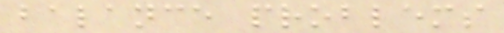balance problems
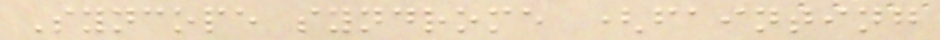Syncope syndrome (fainting
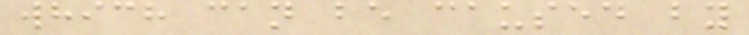which can be caused by
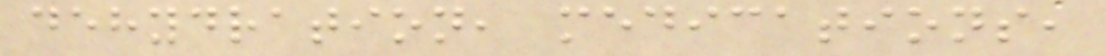dehydration, medications,
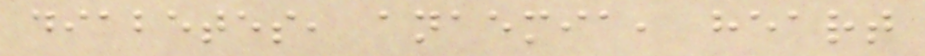diabetes, anaemia, heart
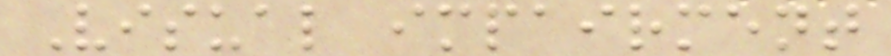Visual impairment
